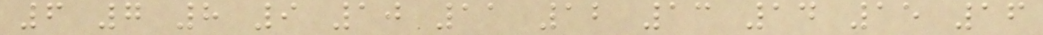6 7 8 9 10 11 12 13 14 15 16
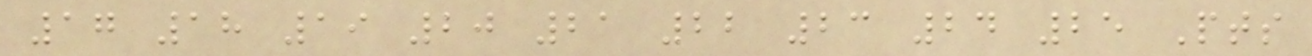17 18 19 20 21 22 23 24 25 Pts
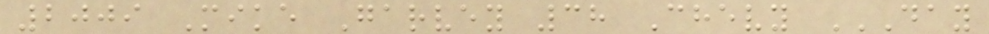2009 Mike Garvey 38 Chevy DAY
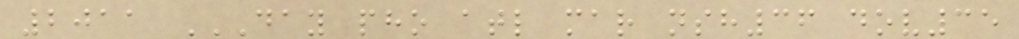2011 DAY PHO ATL MAR NSH36 DOV35
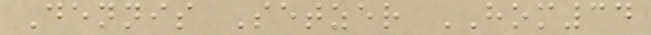Dennis Setzer HOM34
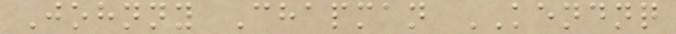Johnny Chapman KENDNQ
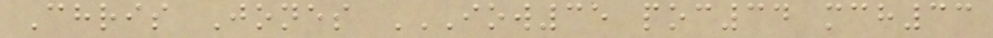Chris Jones IOW35 POC34 MCH33
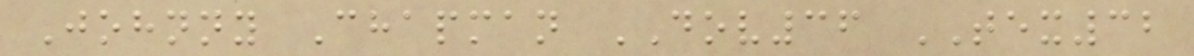Johnny Chapman DOV36 TEX32
